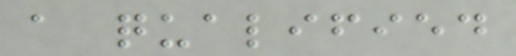a qualified
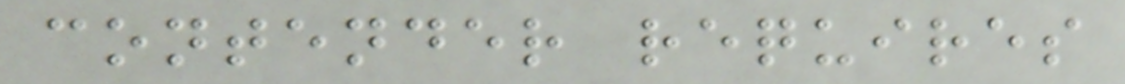contender requires
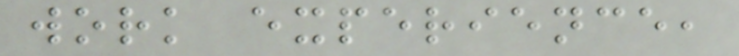work experience,
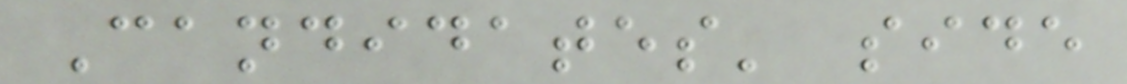Candidates' side
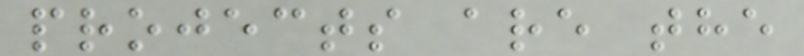projects are the
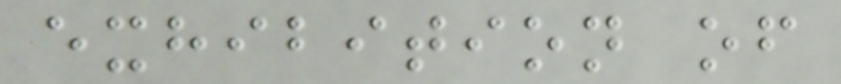exhibition of
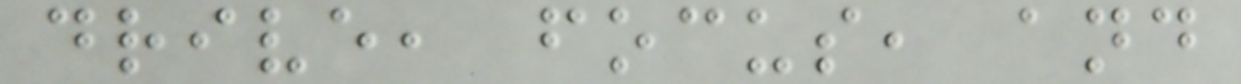drive, focus, and
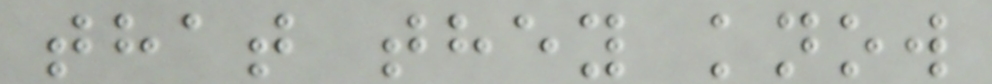that they know
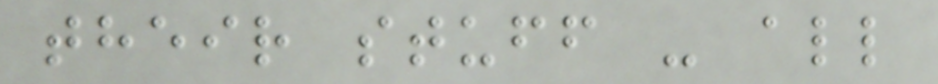their stuff - all
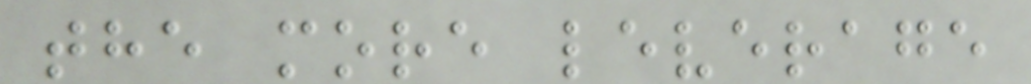the more leverage
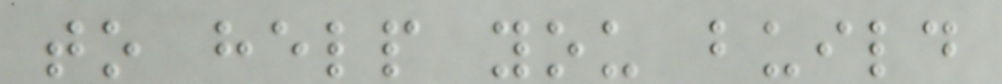to help you build
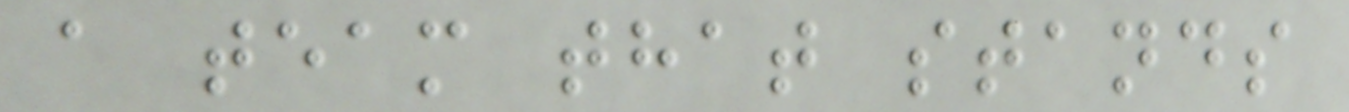a team that stands
